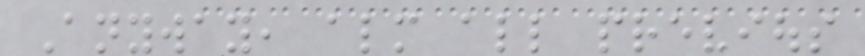Anyway, almost all previous
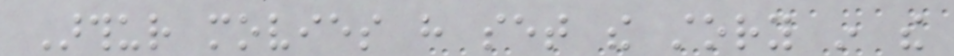Arthur movies have set the story in the
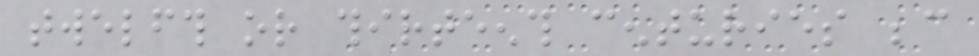twelfth or thirteenth centuries because
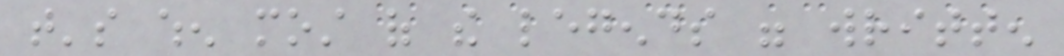that's when most of the legends were written
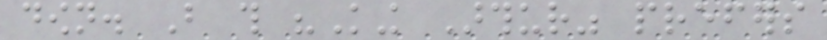down. But this "King Arthur" prefers
